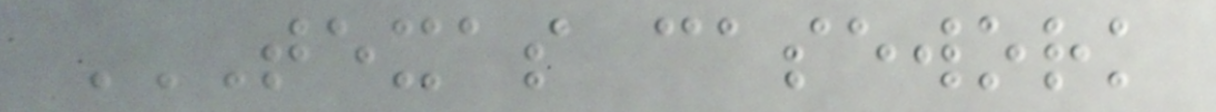TEXAS CASEWORK
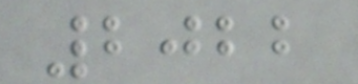2022
